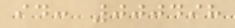id: 000498
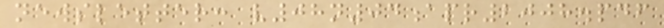newsletter: v08n04apr2008.pdf
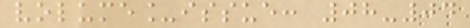volume_issue: 08-04
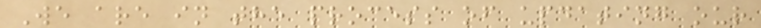We are in the process of updating our
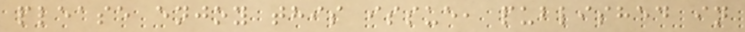please enjoy this issue, published in
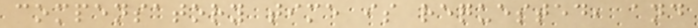compensatory time is requested, and
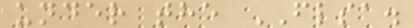under the FLSA.
